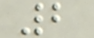2
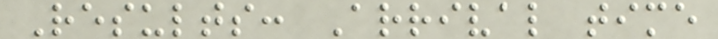Results: Arrival time
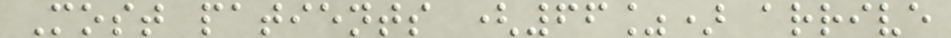Most patients (66%) arrive
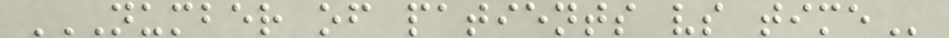NUMBER OF PATIENTS VS TIME
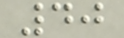40
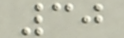30
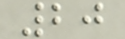20
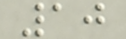10
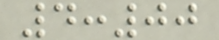4:00
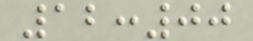12:00
